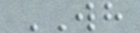WH
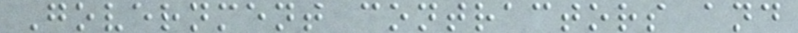Government contractors and
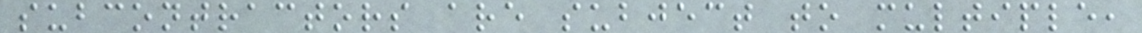subcontractors are subject to multiple,
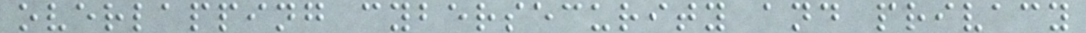overlapping cybersecurity and privacy
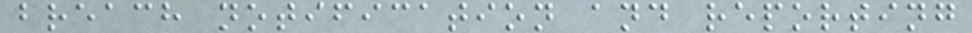breach notification and reporting
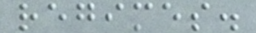regimes.
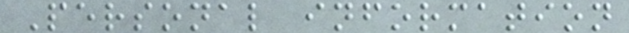Personal information
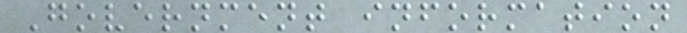Government information
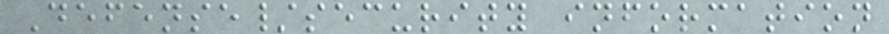Defense/security information
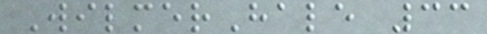WilmerHale 33
